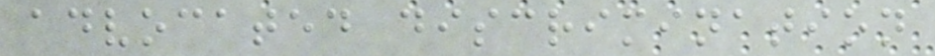advocated discrimination
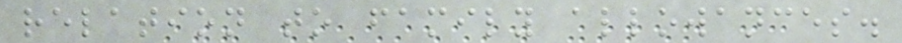relation to family allowances.
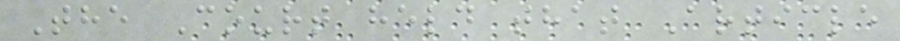The Court held that Article
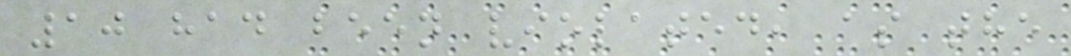10 had been violated, as the
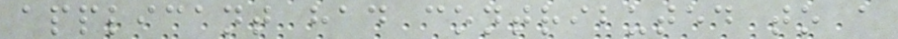applicant had contributed to a
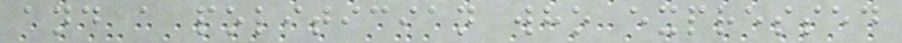and a politician who expressed
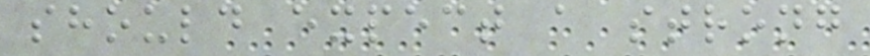should expect a strong
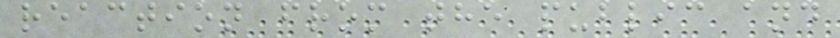reaction from the public and
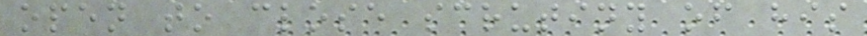open to close scrutiny of his
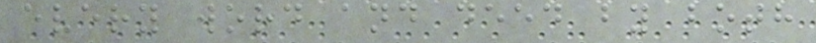every word and deed by both
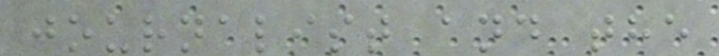journalist and the
